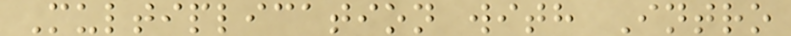Multiplication with Intro
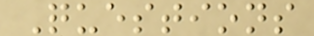Questions
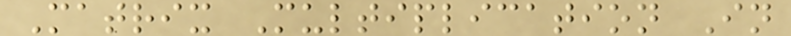Matrix Multiplication In
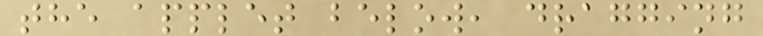the applet below, dragging
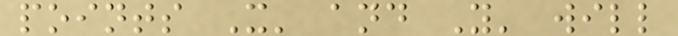points X' and Y' will
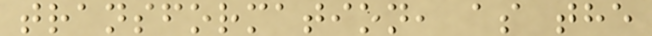transformation, as the
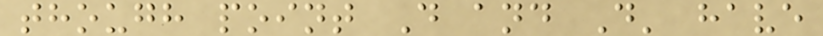though point D and D' have
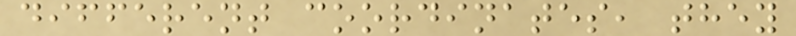different coordinates, they
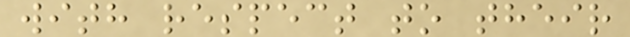with respect to their
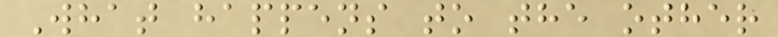What happens to the other
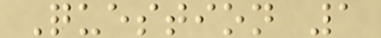Question 1
